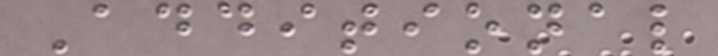Additional
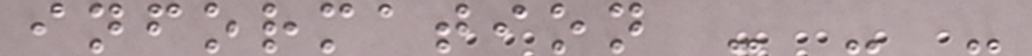information - - -
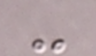-
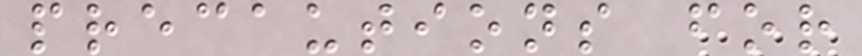precautions for
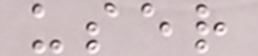user
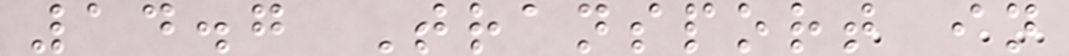14.7 Transport in
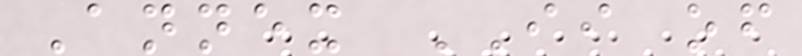Annex II of
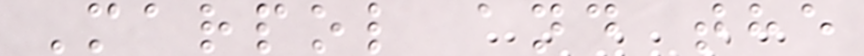Marpol and the
